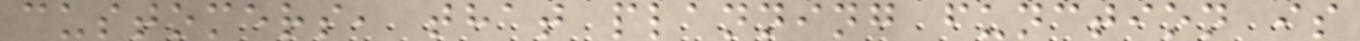customers, that planning function is
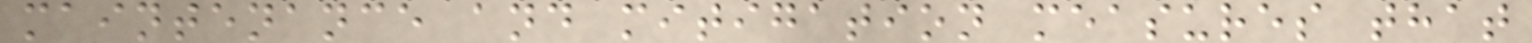maintenance and mitigation measures that
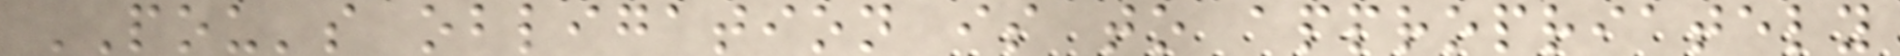POU's obligation is to appropriately
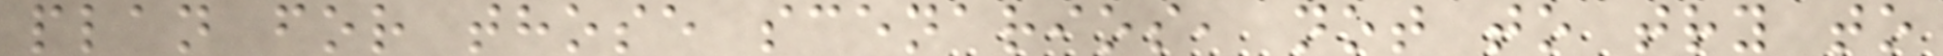plan for those scenarios, not to try to
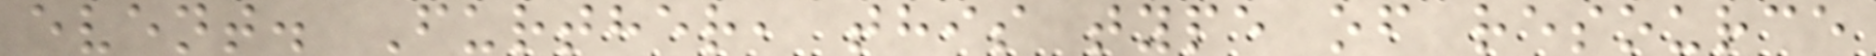event. Further, this type of resource
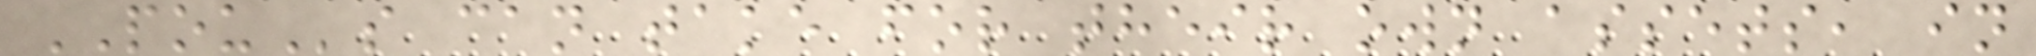POUs can take for their own assets, in
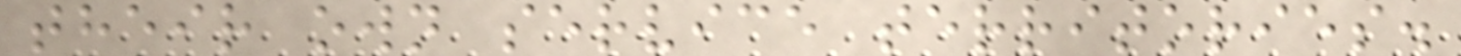their own service territories.
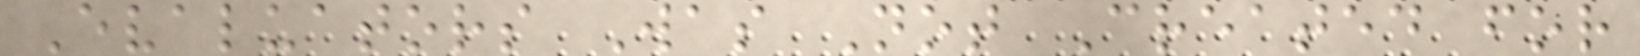Evaluators Was Not Created for
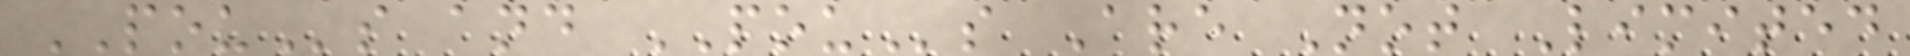POUs and POUs Are Not Limited
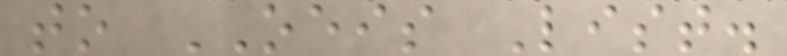to OEIS List.
